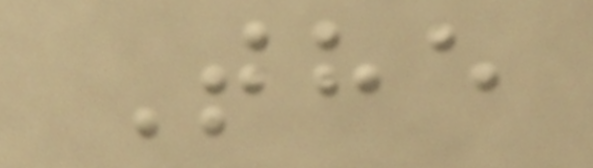The
